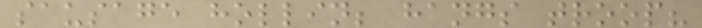sausage hollin; hangs troop?
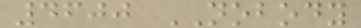4600 NOBODY
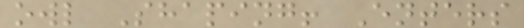owl Shaping! Enters
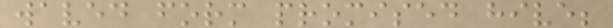waved form promised hive;
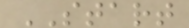START
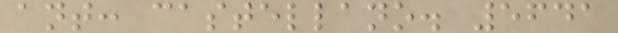ant: castellano. 5641
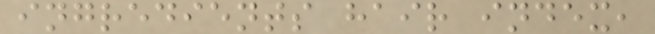ingredients hair index,
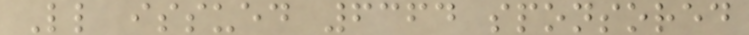Ll issued 6364 sponsored
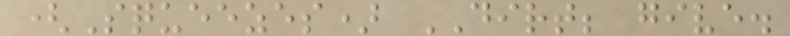(Squeezes) DIRT; give.
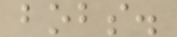bobs.
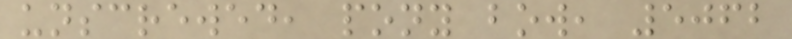unscrewed, pony bow, 5062
